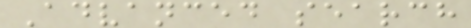Advanced search
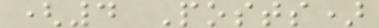(4 Posts)
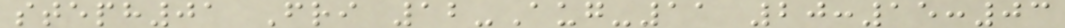steph01 Fri 12-Aug-11 20:15:03
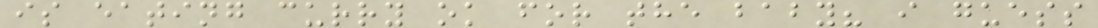is eating curry ok for the baby? i guess
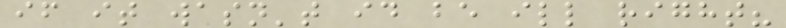if it wasn't id be ill right?
